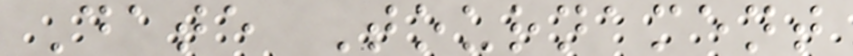Date Tournament
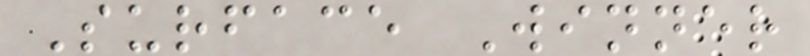Surface Winner
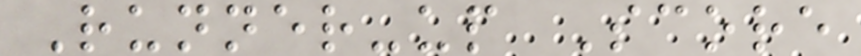Runner-up Score
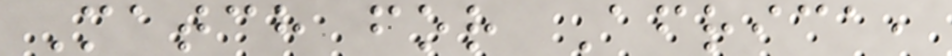Match for Africa,
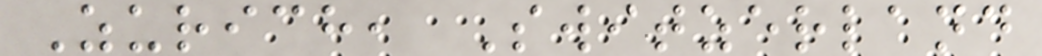Zurich, Switzerland
